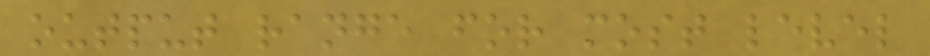output range for most level
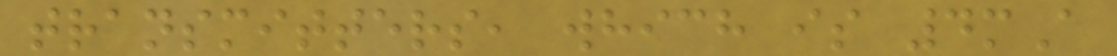transmitters, which is 4mA
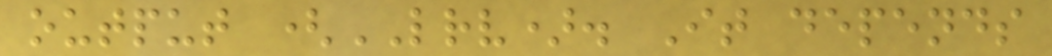output (LRV). It depends
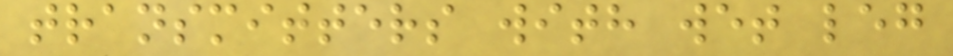transmitters with wet leg
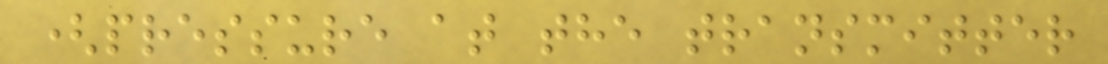(pressure at the transmitter
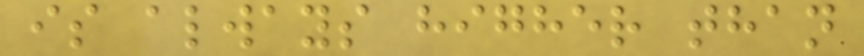is always higher than
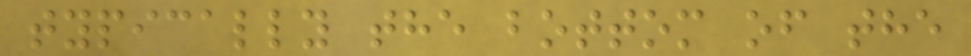typically the bottom of the
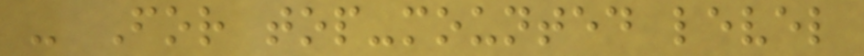- For top-mounted level
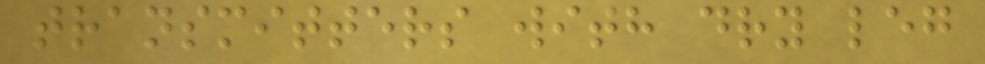transmitters with dry leg
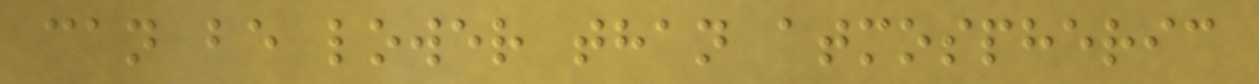can be lower than atmospheric
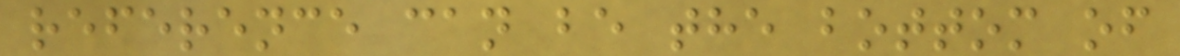reference can be the bottom of
